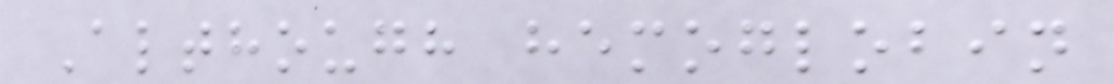Although hemoglobin
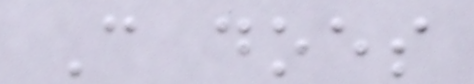C does
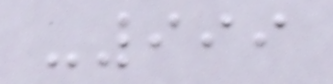-999
